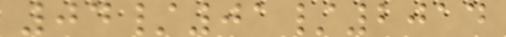04/01/2014
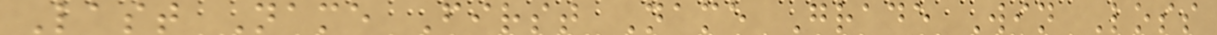Last Name First Name Grade Win Loss
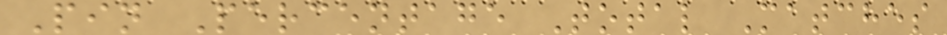Pin Percentage Total Matches
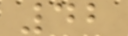42
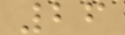26
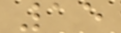15
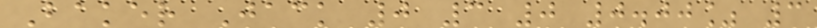Baker Jack 0 3 0 0.00% 3
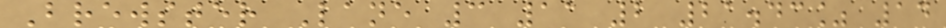Brewster Lane 3 11 2 21.43% 14
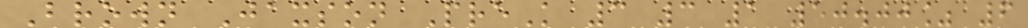Brown Jaxson PreK 3 3 1 50.00% 6
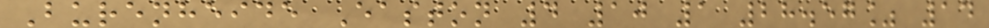Burenheide Easton 4 10 1 28.57% 14
